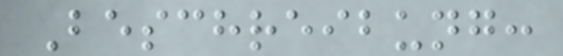Beschreibung:
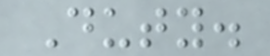Duty.
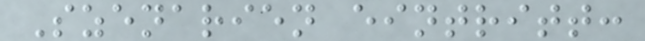Szenarien eintritt:
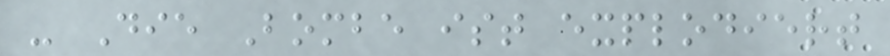- Die Bombe ist explodiert
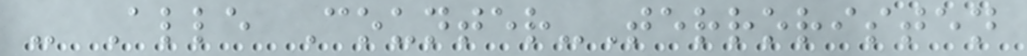- Alle Counter-Terroristen
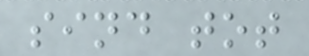sind tot
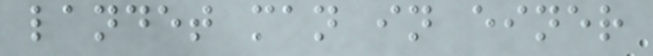landet man in einer
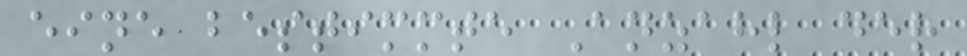eine bestimmte Anzahl der
